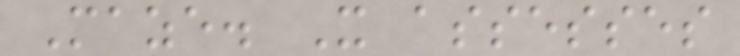Maze. It assesses
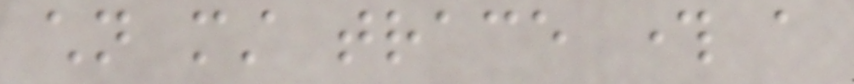children must trace through a
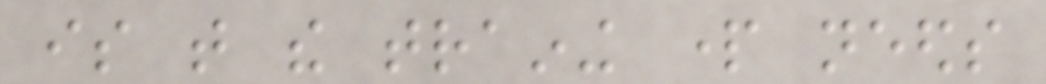is that the training part needs
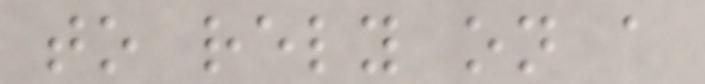to rely on a
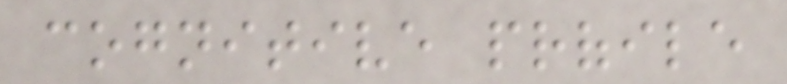cognitive profile
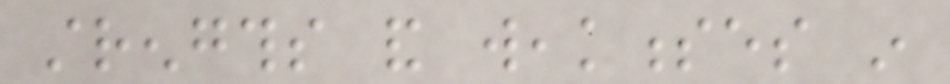strengths and weaknesses in
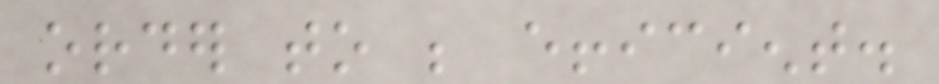order to be efficient.
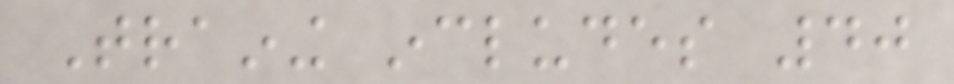Training includes 40
